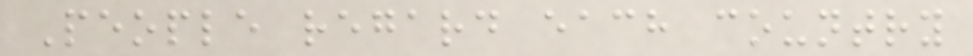People regard each country
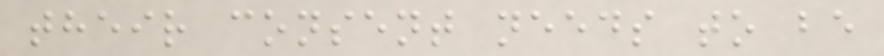their consent needs to be
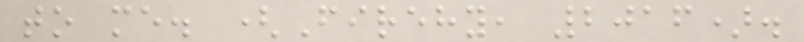to me. (Firehy, 2016).
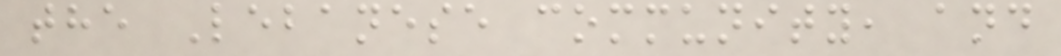the Lebanese community, and
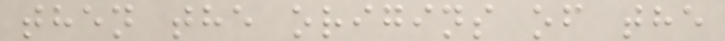then the origins of the
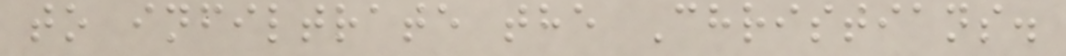to infiltrate the Christians.
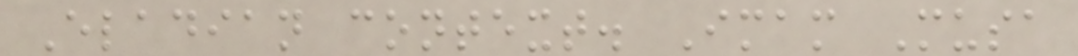Eladian context. Imam Musa
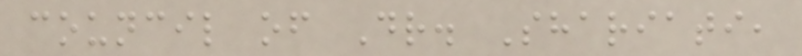council of Dr. Shariati,
